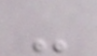-
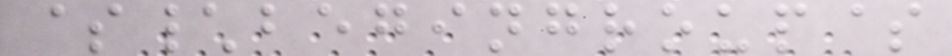$\begingroup$
